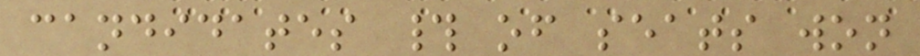candidates # of seats won
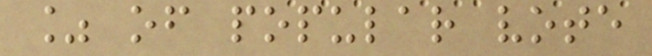% of popular vote
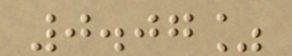0.07%
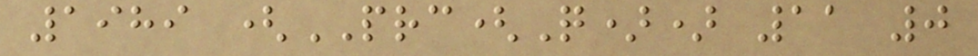1989 (PRC(Q)) 11 0
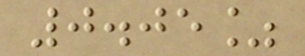0.05%
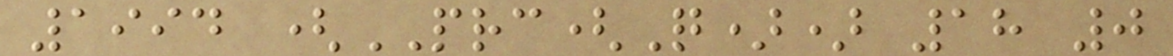1994 (PRC(Q)) 18 0
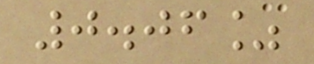0.06%
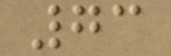73
